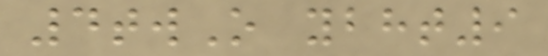4twO ybht9
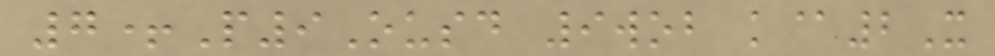7+P9Ousd 9wob k@2X
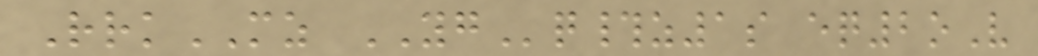RrkMZ YGq#z1s eq2oV
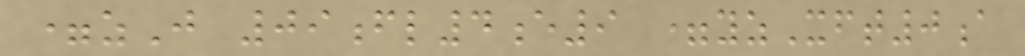=zJ 09fl4e9 =yzXft0a
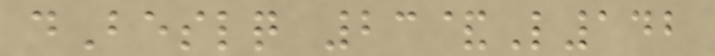dBeslq 23&L142
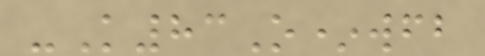-K83O*wfb
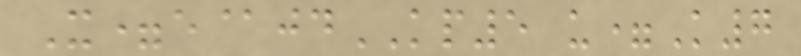X=e@jdKP5 u=K7
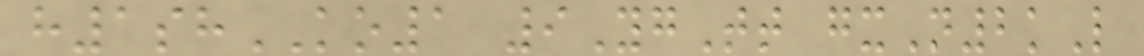h1shKO1 9YgTt gxN2kL
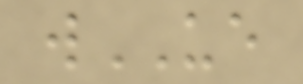wUE
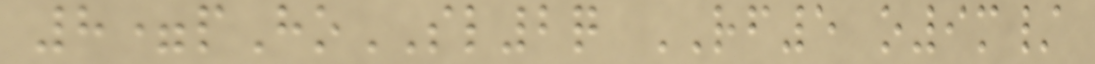8=pHoSL2q RF5 o9m/
